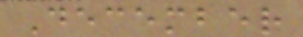December
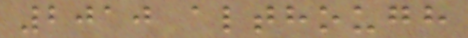2010 although
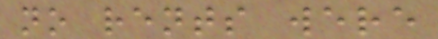no rents were
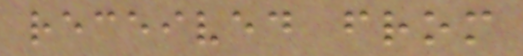received from
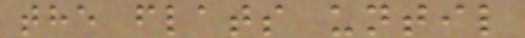the flats until
